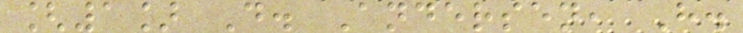[1] D. Andersen, H.
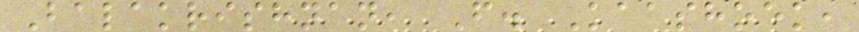Balakrishnan, F. Kaashoek,
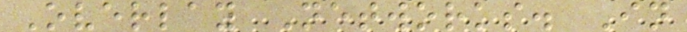Overlay Networks. In
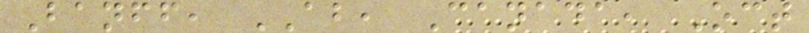Banff, AB, Canada, Oct
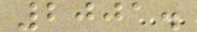2001.
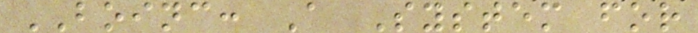BOINC: A System for
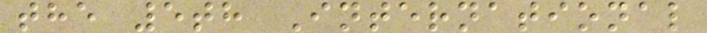the 5th International
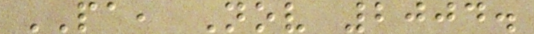PA, Nov 2004.
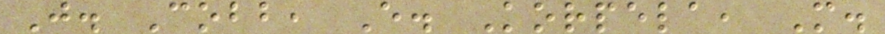J. Cobb, E. Korpela, M.
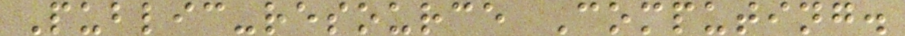Public-resource Computing.
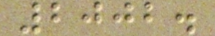2002.
